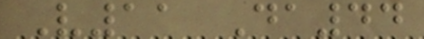V11 Da44
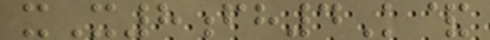xX8fh4K&
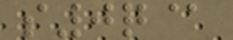s0q@
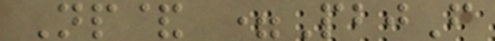Np& =PbjF
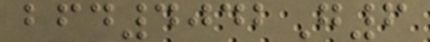bfd4042G6
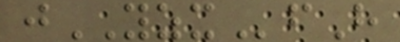jYZXfH
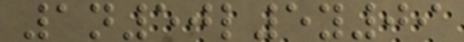1n50l5y09
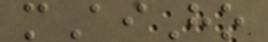mAiHo
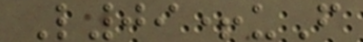L09+uF
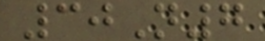30N7
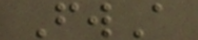FwA
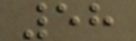58
